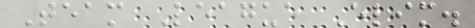Team League Elim.
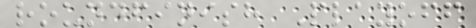roundfinish Playoff
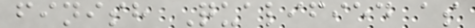finish Qualified as
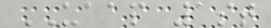UAAP 1st
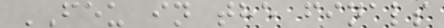FEU in the finals
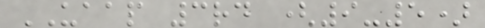UAAP 3rd (9-5)
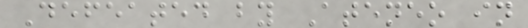Defeated by Ateneo in
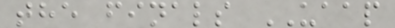the finals UAAP
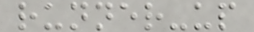runner-up
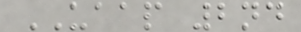UAAP 2nd
